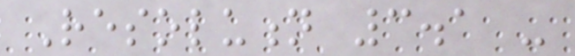Resolution 3.1 -
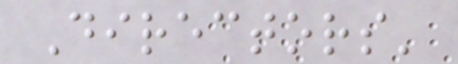Directors'
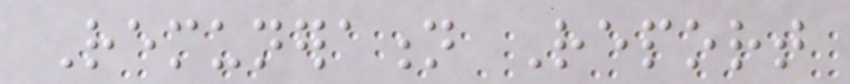Remuneration Report
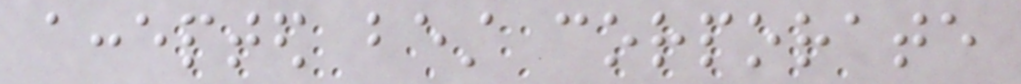accepted best corporate
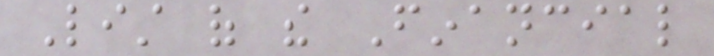List of the Financial
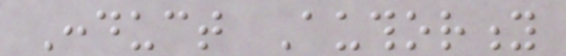Conduct Authority
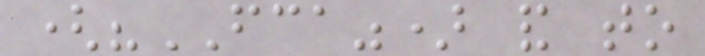("FCA") and to
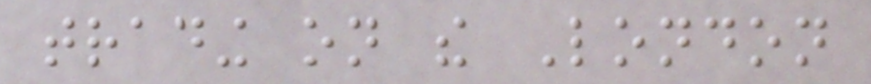trading on the London
